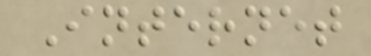Internet
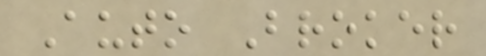Auto Broker
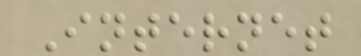Internet
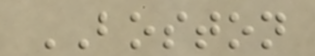BOSTON
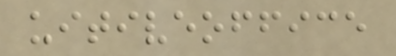uitiveoffice
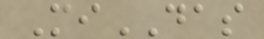MiDAS
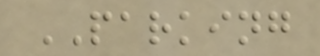PARKING
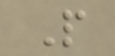P
